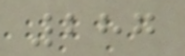287
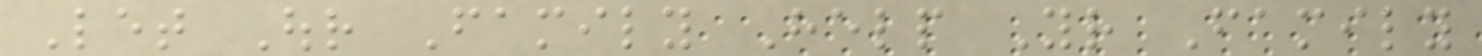Let Our Family Help Your Family
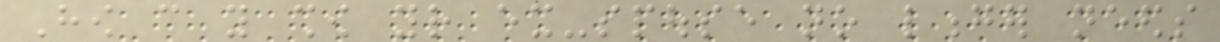How can you show your ex-spouse no longer needs
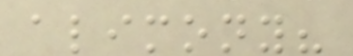alimony?
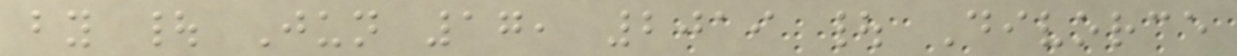by | Jun 17, 2019 | Divorce
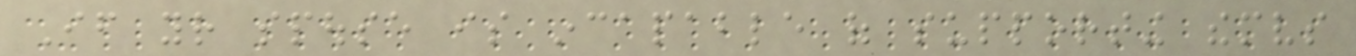If your spouse is incapable of supporting themselves
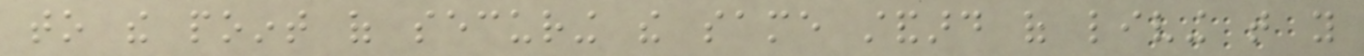to the point of securing the same standard of living that you
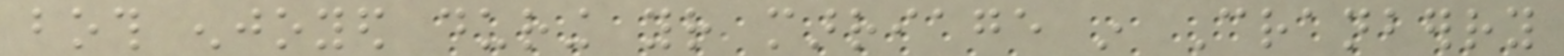both enjoyed during your marriage in Cranberry
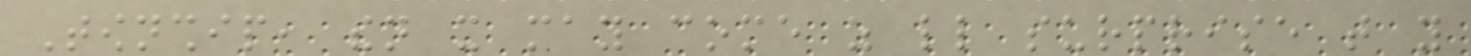Township, then it may come as little surprise that you
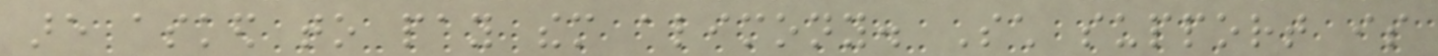are asked to pay them alimony. Such support is
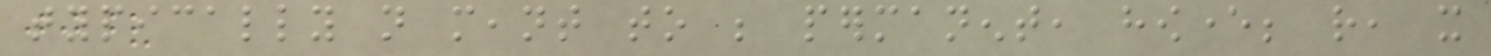typically not meant to be permanent, however; rather, it
